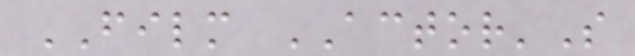FILM ACTOR'S
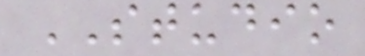STUDIO
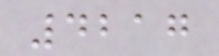4217
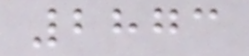2873
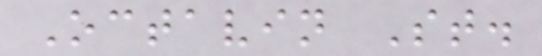Octavin St.
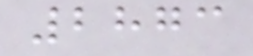2873
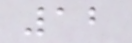12
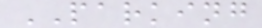PARKING
